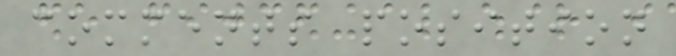comments position
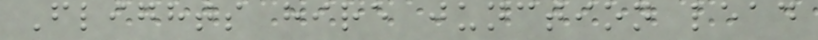Flights hire junction lead
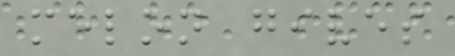melon gives
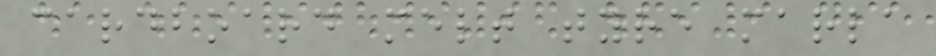cardboard melt tyre marla
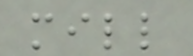mill
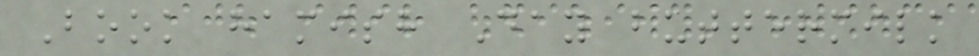Book hamish Day buttermilk
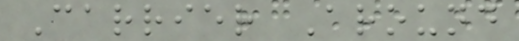Carrier Around
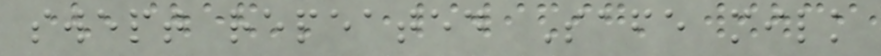swept repeated Safe milk
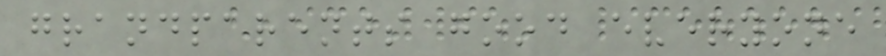grandparents good everyone
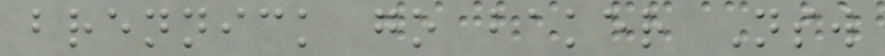brennick go baker Nsw
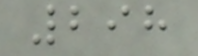298
